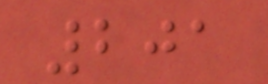201
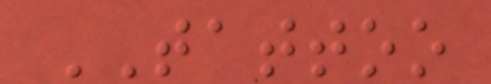TATTOO
